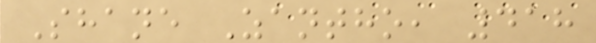Shane Zantho, 418
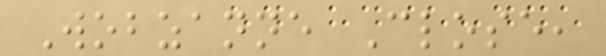Wobzanne Close,
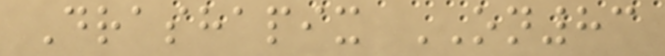Drashapix ON83
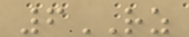6RZ
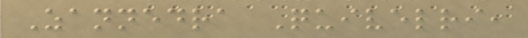Zannedra Quivelri,
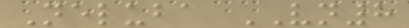Neluba VN8
